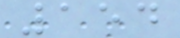154
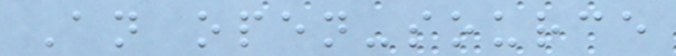An open-source
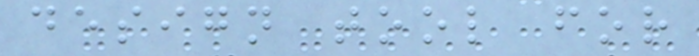design tool for
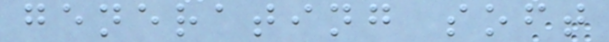generating soft
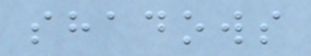shadows
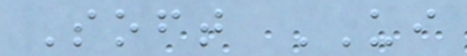Soft UI
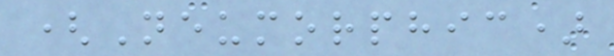(Neumorphic)
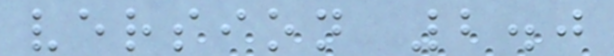version 2.0
